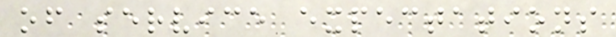of service expectations
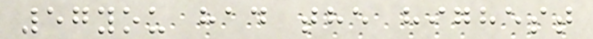57you had the highest
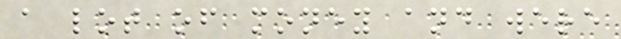a lot of money and were
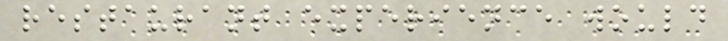restaurant experience would
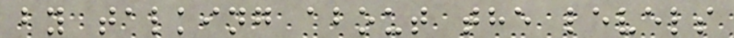by talking about the levels
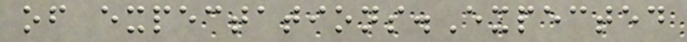of expectations.Expected
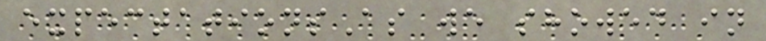expectationsAs we showed in
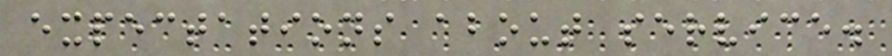expectations about service.
